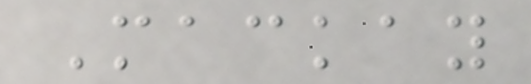Mackay
